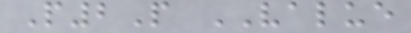P2P VALUE
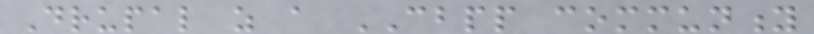Drupal as a CBPP community
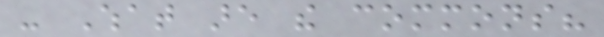- What are the commons?
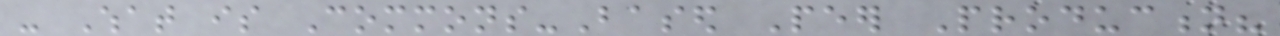- What is Commons-Based Peer Production?
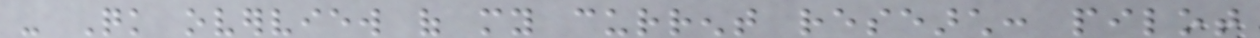- Quick overview of my current research: pilot
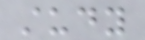study
